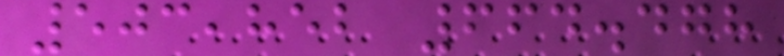503,852 664.478
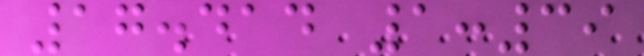17.414 1:39
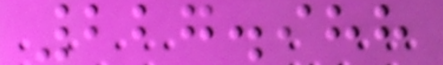227.988
